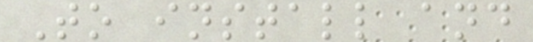To install and
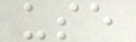use
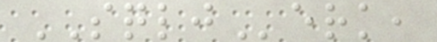SQLJerk,
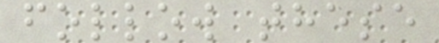follow these
